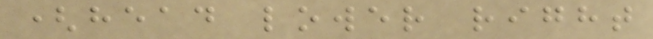(head lower right
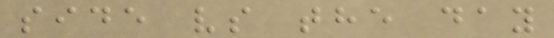side vs the day
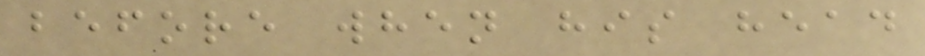before when his head
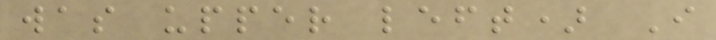was upper left) I
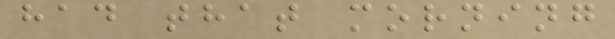had that morning
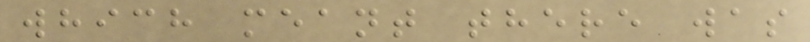which meant there was
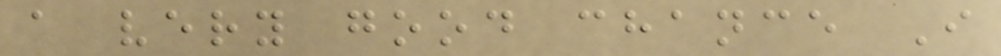a very good chance I
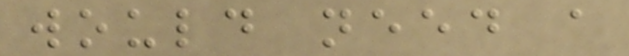would need a
